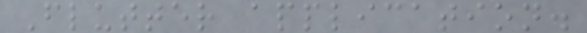Flutter application.
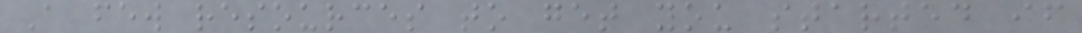A few resources to get you started if
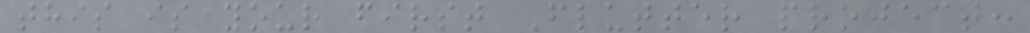this is your first Flutter project:
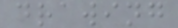drawing
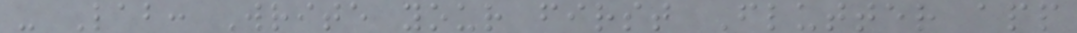- Lab: Write your first Flutter app
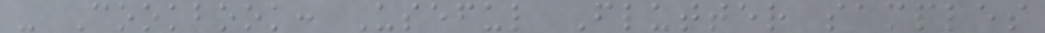- Cookbook: Useful Flutter samples
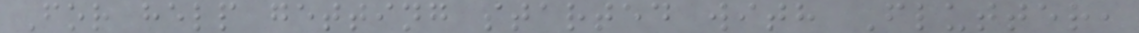For help getting started with Flutter,
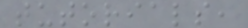tutorials,
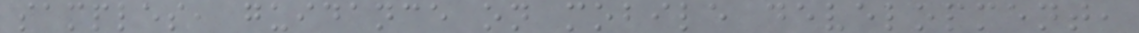samples, guidance on mobile development,
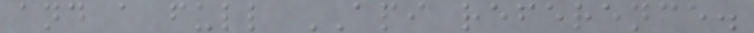and a full API reference.
